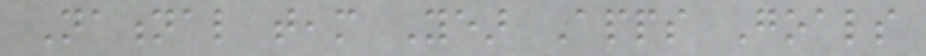National team Year Apps Goals
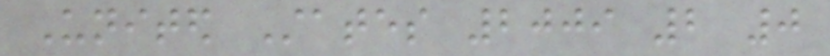United States 2009 2 0
